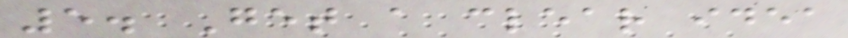5. Get a clear idea
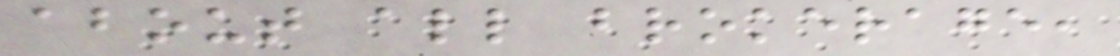about all brokerage,
